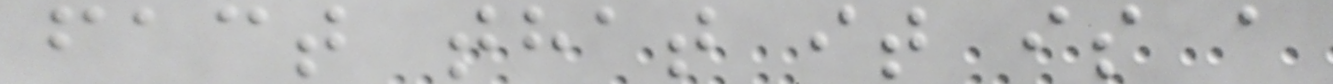fact that it is a
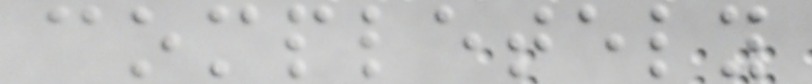completely
